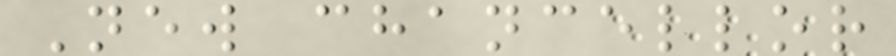New chancellor
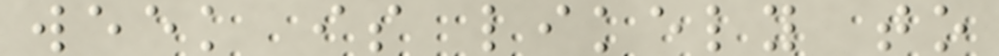week is likely to
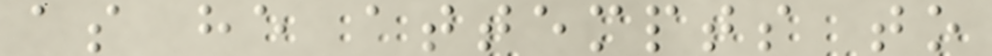as he attempts to
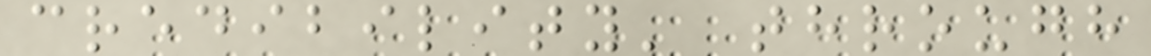credibility' through
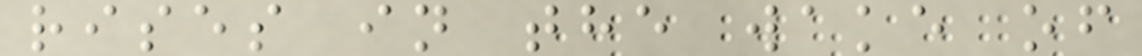rises in the wake of
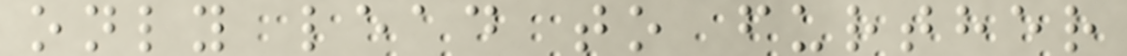only lead to further
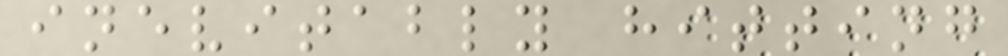inevitably hitting
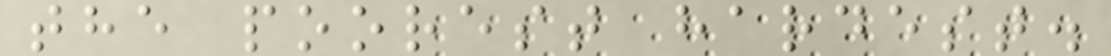the poorest hardest.
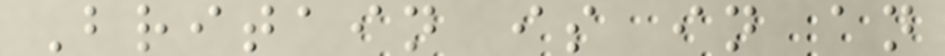Britain is in an
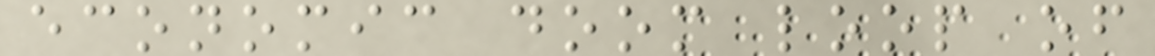economic doom loop of
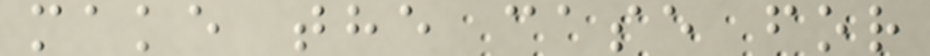make the case for
